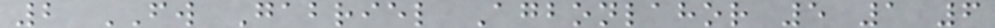2 FW Gabriel Agbonlahor 5 1 6
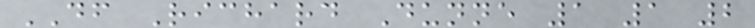DF Richard Dunne 1 1 2
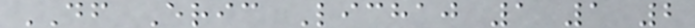DF Eric Lichaj 1 1 2
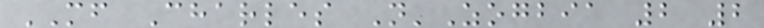MF Charles N'Zogbia 2 2
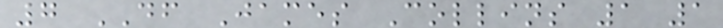7 DF James Collins 1 1
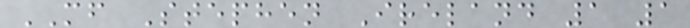MF Stephen Ireland 1 1
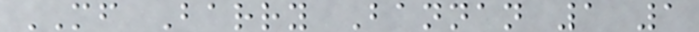MF Barry Bannan 1 1
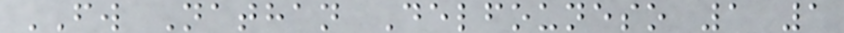FW Nathan Delfouneso 1 1
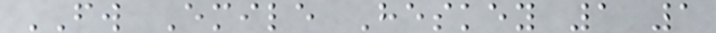FW Emile Heskey 1 1
